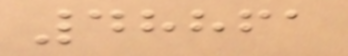48861
